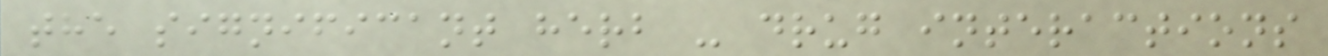the significant herb - drug interactions
